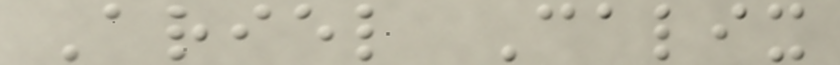Ariel Calix
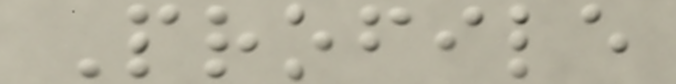Profile
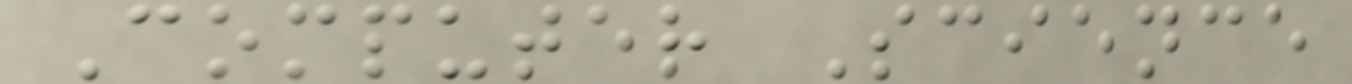Computer Science
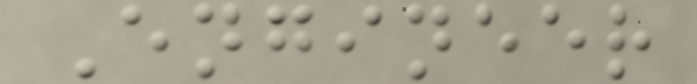Engineer
